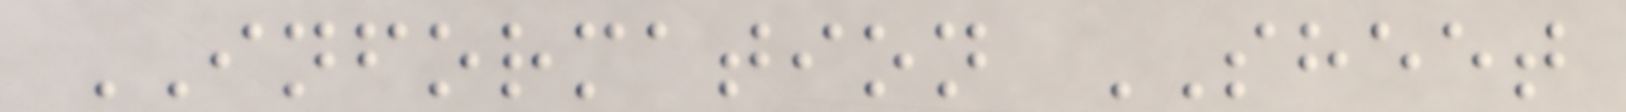INFORMATION SHEET
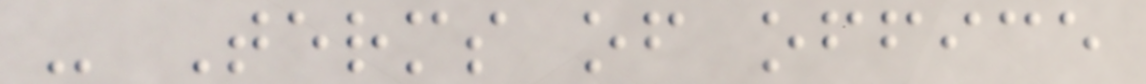- Terms of office
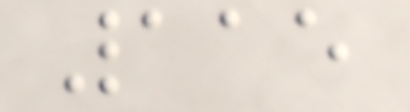115
